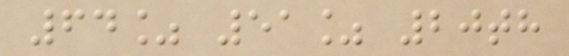64% 51% 20th
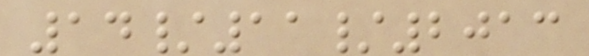14/11/2013
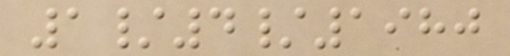1/4/1980
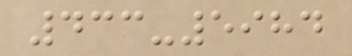433-5984
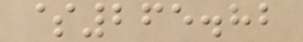$265.82
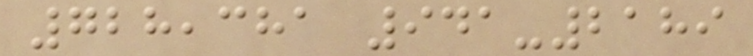728,381 941-2189
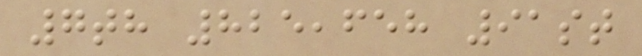7th 825,658 91st
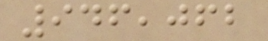946,062
